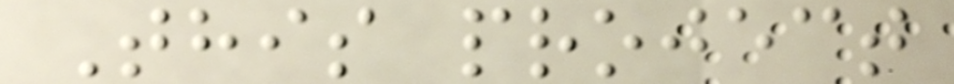This project
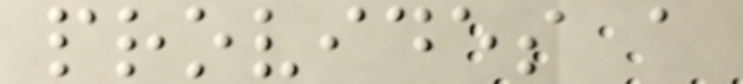provides a
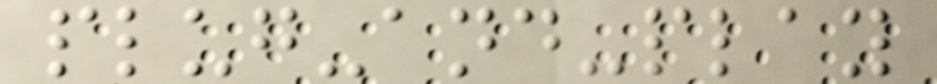plug-and-play
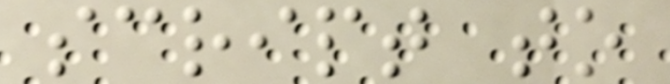script to
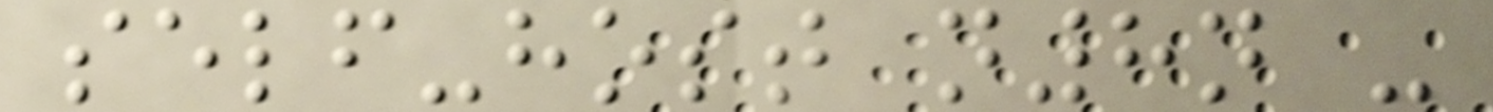self-host n8n -
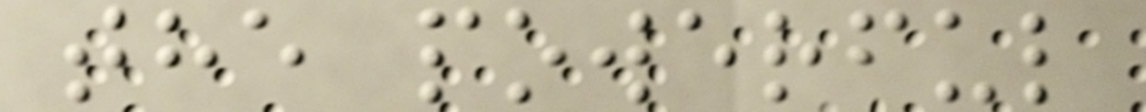the powerful
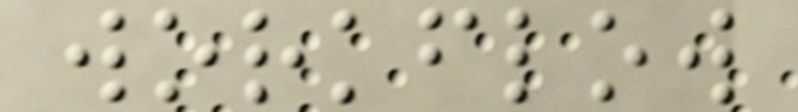workflow
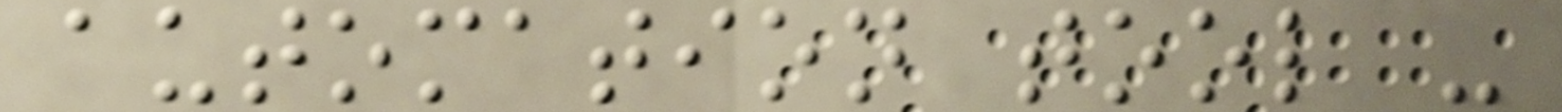automation tool -
